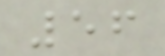56
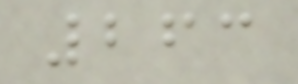263
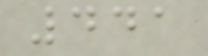441
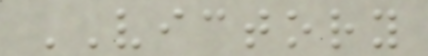VICTORY
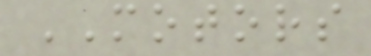MOTORS
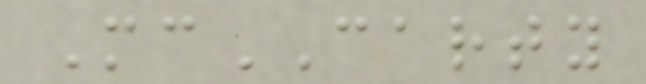McCARTY
